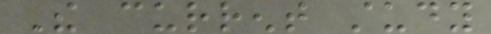The current study
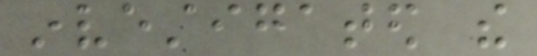investigated the
